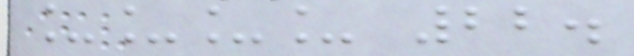____ 22.
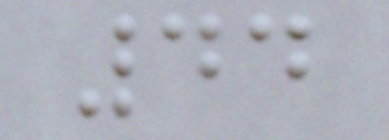44
